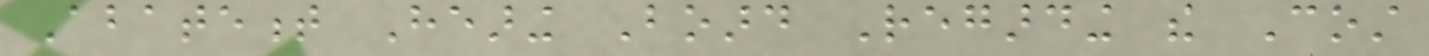Abatement Hearing Board Regarding the Cost
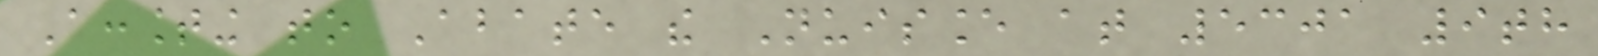Accounting to Abate the Nuisance at 5301 9th
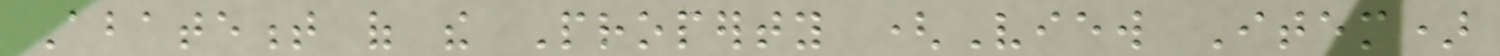Abatement of the Property (View Item)
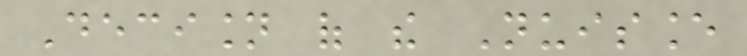Decision of the Nuisance
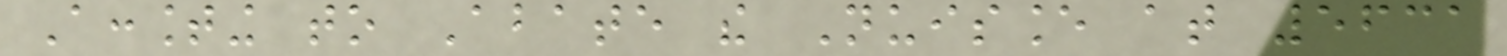Accounting to Abate the Nuisance at 5631
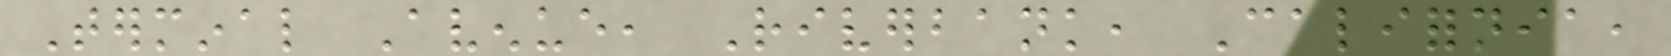Terminal Avenue, Riverbank, California,
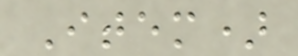Item)
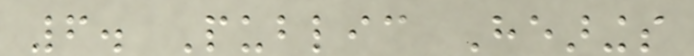6. Public Hearings
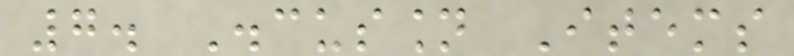7. Discussion Items
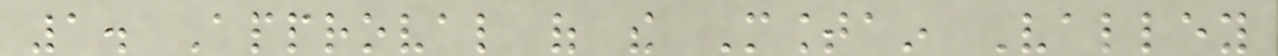1. Approval of the Mountain Valley
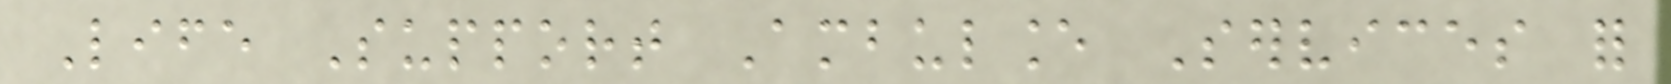Life Support Ambulance Services for
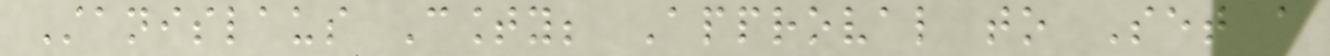Stanislaus County; Approval to Set a
